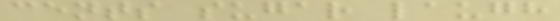cents sugar laugh
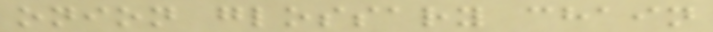onion glossary chain
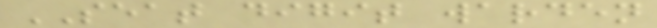SEAT digit warden
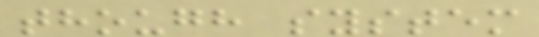though system
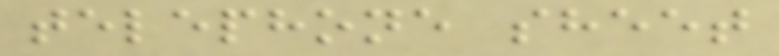telephone sheet
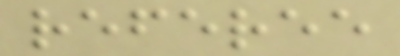referee
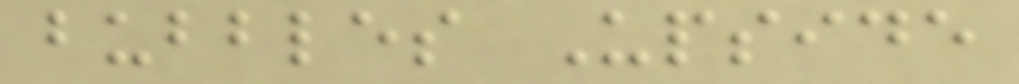bubbles Upside
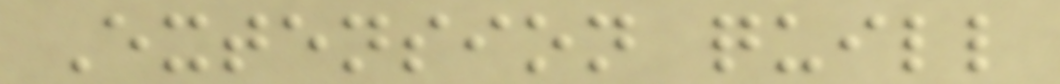Extension quill
